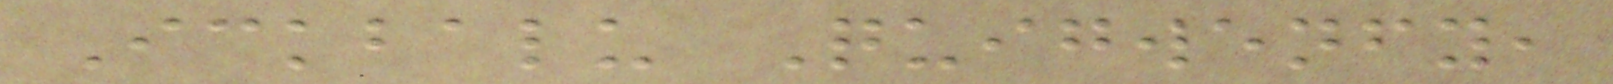Ickbalu Quigwenfy,
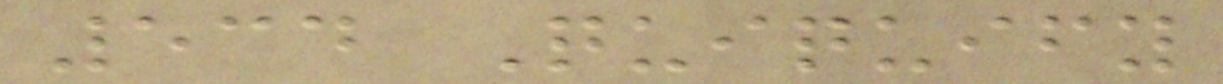534 Quiquify
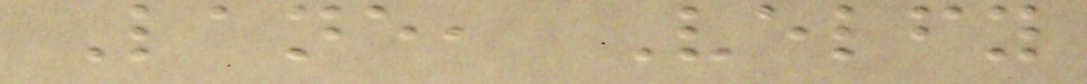Lane, Velfy
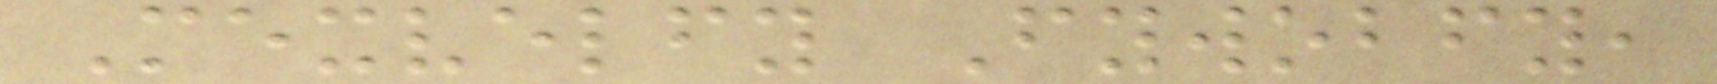Mexvelfy Fywobfy,
